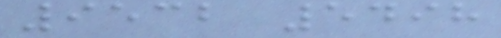9532 5498
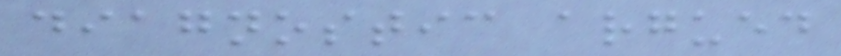diagnostic argued
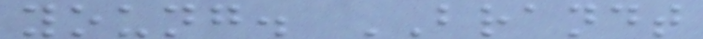young. BRANDT
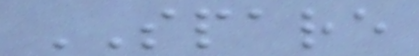SPARE
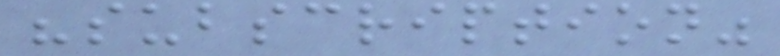"subscription"
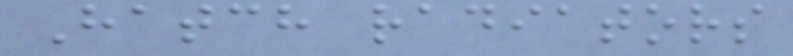Hatch radiators
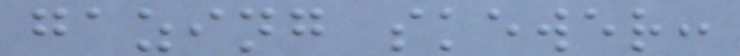gazing skewer:
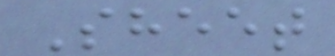Sheet
